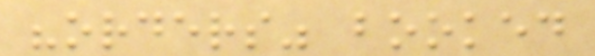"orders" booked
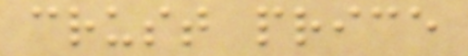crust price
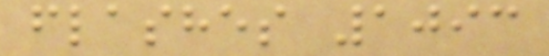flashes 1093
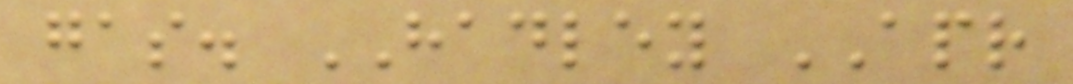gas. HADLEY APR
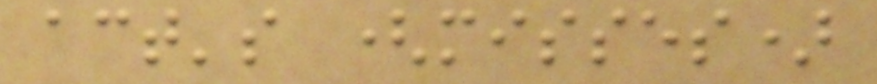act's (misses)
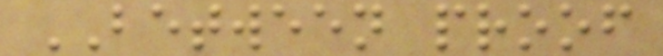BETWEEN proof
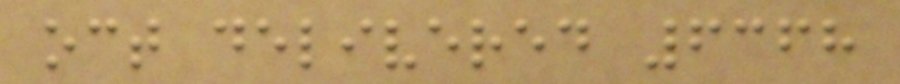oct delivered 6368
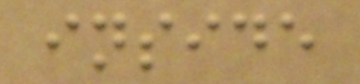inside
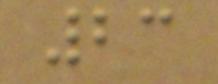23
